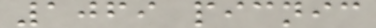1069 picnic
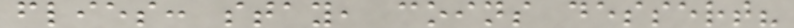flies: stay, coins dessert?
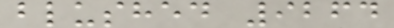blushed 9264
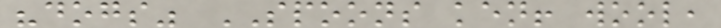"dogs" SPOONS ken! wool,
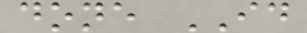done ID
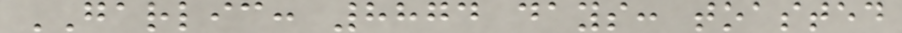GARLIC: 8874 days: toasted
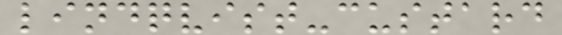lindqvist-custard
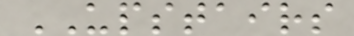UPSTAIRS
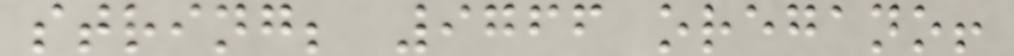string; 9766 oregano!
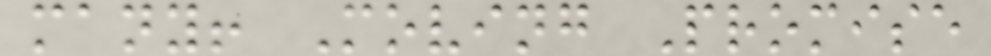many! Moving Promise
